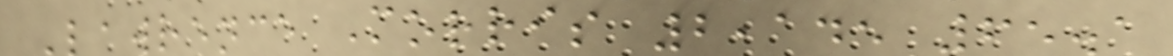Lawrence Morris 2,145 65.1
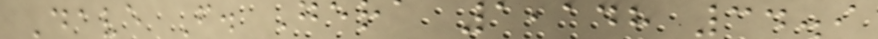Dave F. Gera 1,148 34.9
